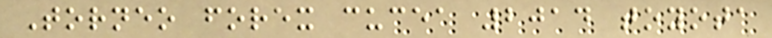Torneo forex cucea 2014 toyota
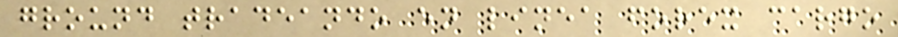ground tradeando en linea forex cargo
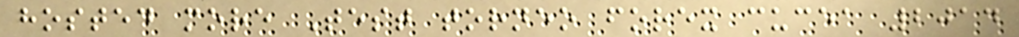hosted more Test torneo forex cucea 2014
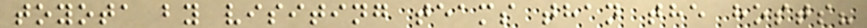toyota by visiting teams than the hosts?
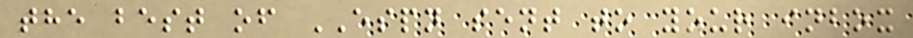the best of ESPN sent to your inbox
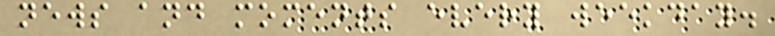news and moments every weekday.
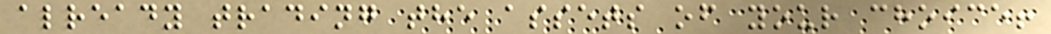already trading the assets of your choice!
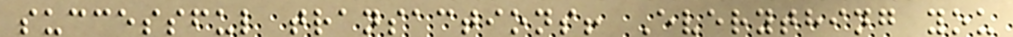successful transactions! Everything you
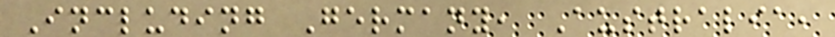Including Germany, Australia,
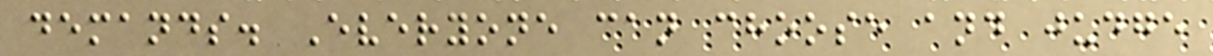demands. Everyone can choose and judge
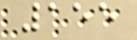155
